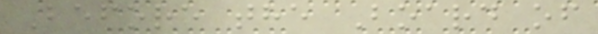Before the Board of
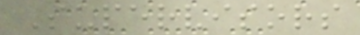Supervisors
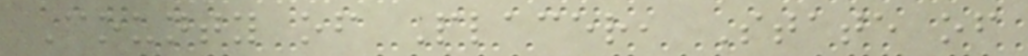County of Placer, State of
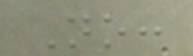No:
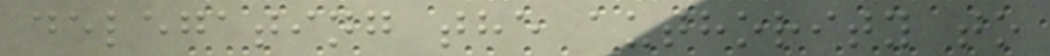delegating the authority to
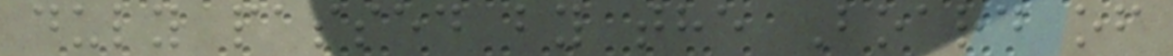duly passed by the Board of
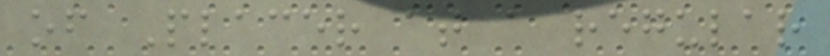of Placer at a regular
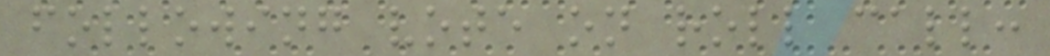following vote on roll call:
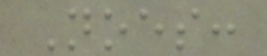Noes:
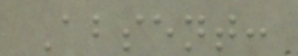Absent:
